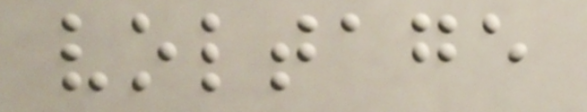voltage
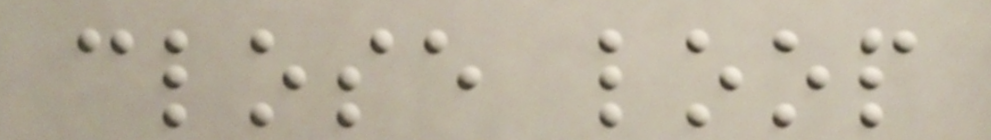close loop
